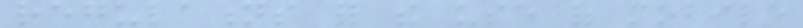regulations for the use of mobile
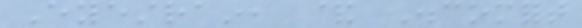Eyestrain, & Discomfort
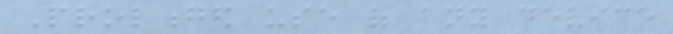Prolonged use of any device
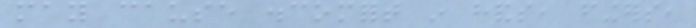may cause discomfort in hands, fingers,
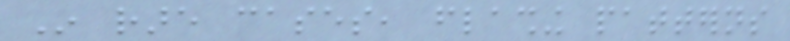In rare cases, flashing patterns
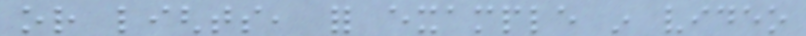or lights, for example in video
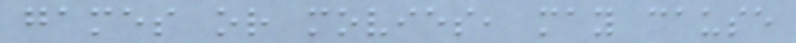games or movies, may cause
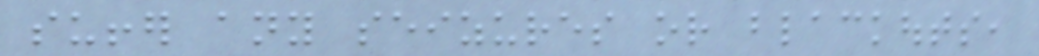suffer any seizures or blackouts,
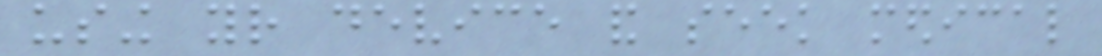using your device and seek medical
